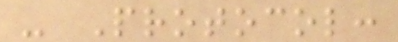- Protocol:
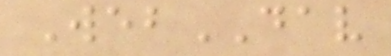WebDAV
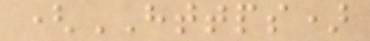(HTTPS)
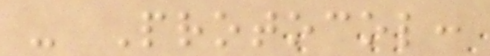- Protocol:
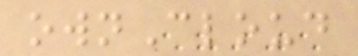ownCloud
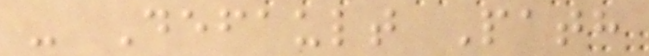- Default Path
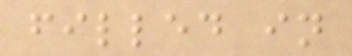filled in
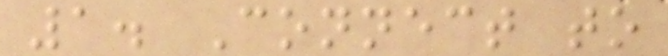1. Connect to
